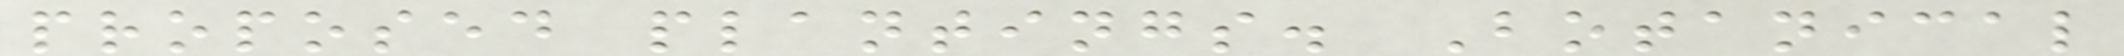proposed plantings. Botanical
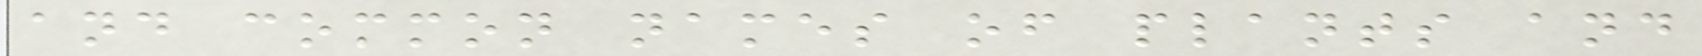and common names of plants and
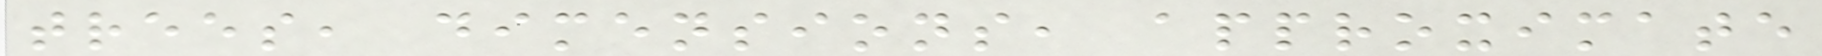trees, dimensions, approximate
